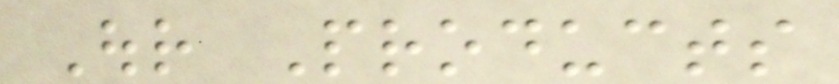Our Products
